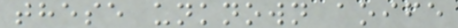these unknown aoife
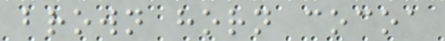brown horn cocoa
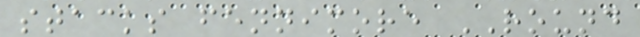stacks fennimore ROUND
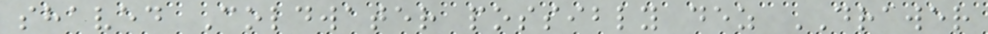shaved Coldwater possibly dez DRAWER
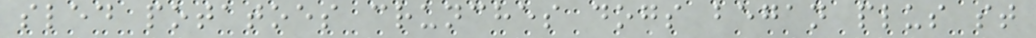sled potatoes crunches dogs began plus st
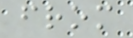from
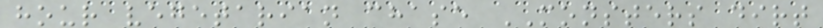hour vegetarian chase MONSTERS dirt
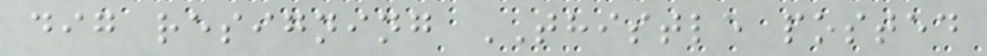dig resigning THISTLE posted
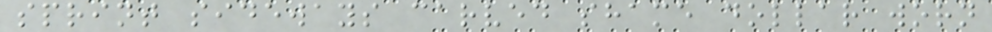sprint sideways carved shame dollar worn
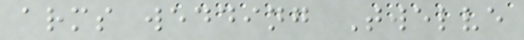arms wedding Twelve
